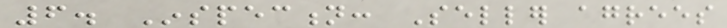6. Inspection: Seller agrees
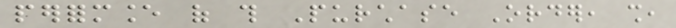performance of this Purchase Order, shall,
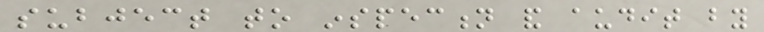subject to inspection and audit by
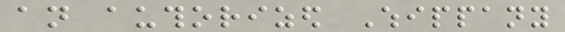an authorized Whippany
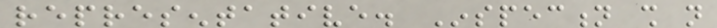representative. Inspection shall not
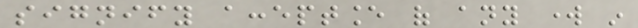signify acceptance of any work in
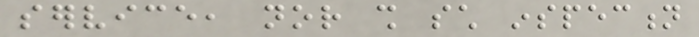service, nor shall such inspection
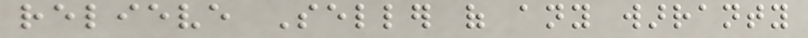relieve Seller of any warranty
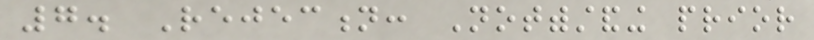7. Rejection: Notwithstanding prior
